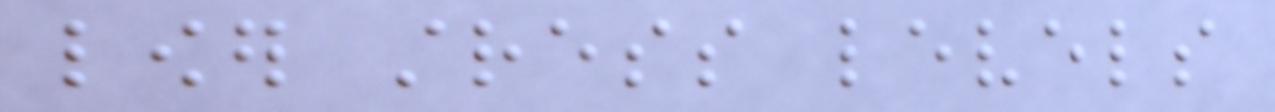lower stress levels
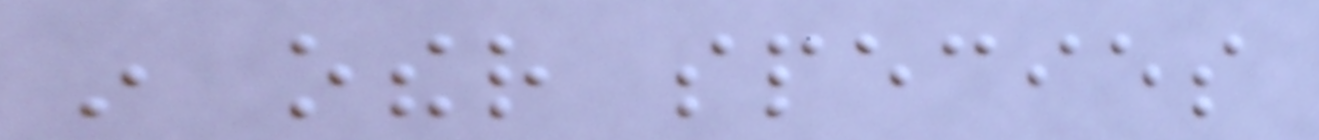in other species
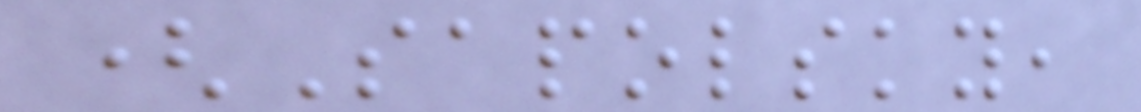(Sapolsky,
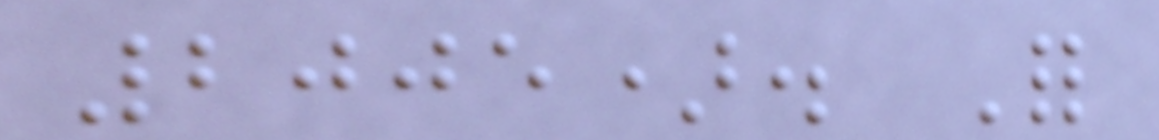2005). For
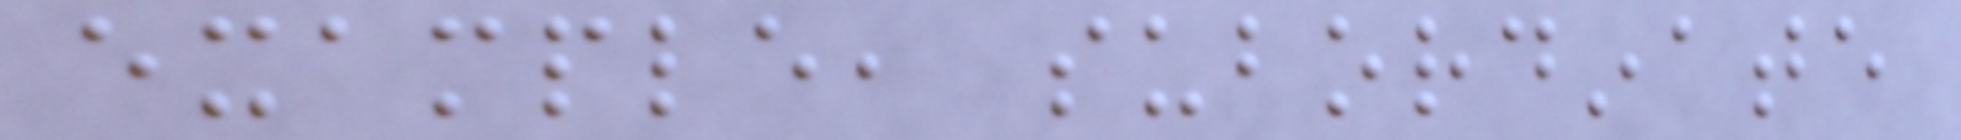example, subordinate
